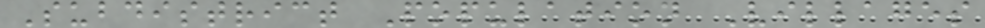Subdistrict Population Villages
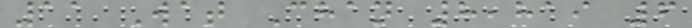11 Wat Chan 8,819 6
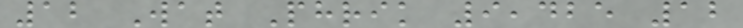12 Wat Phrik 9,425 12
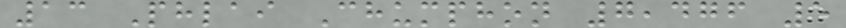13 Phlai Chumphon 7,476 5
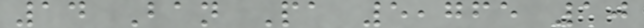14 Ban Pa 5,765 10
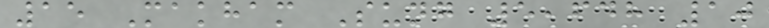15 Makham Sung 5,648 10
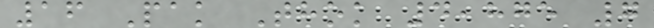16 Pak Thok 4,875 7
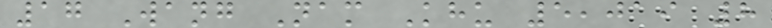17 Wang Nam Khu 5,019 8
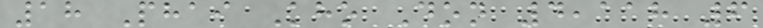18 Phai Kho Don 4,118 6
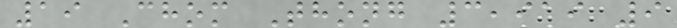19 Chom Thong 3,919 9
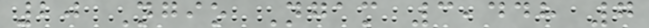20 Ngio Ngam 3,448 7
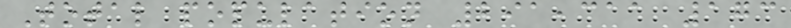Total population 291,311 173
